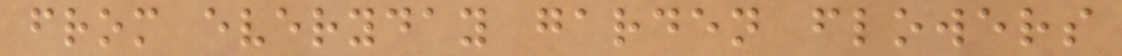from everyday garden flowers
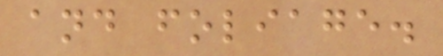and foliage.
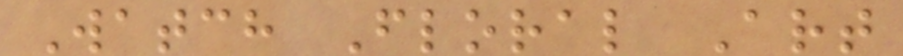Watch Floral Art
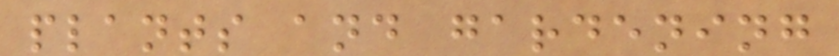plants and gardening
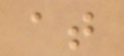at
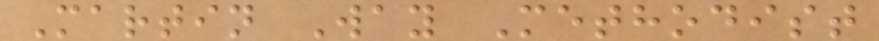Martin Way Methodist
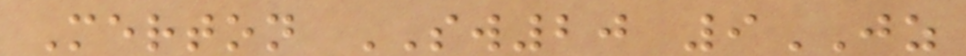Merton SW20 9JZ
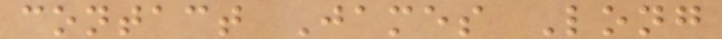contact James Long
